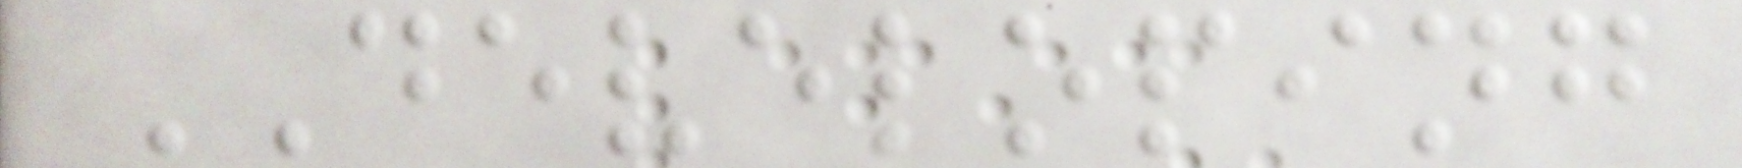DEVELOPING
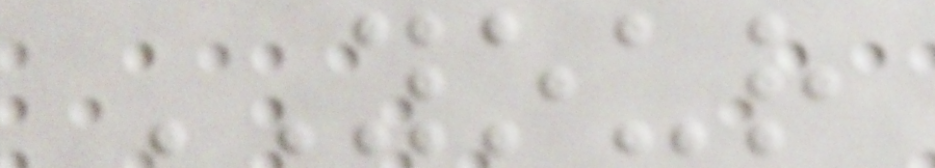YOUR
